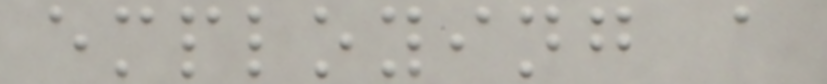employing a
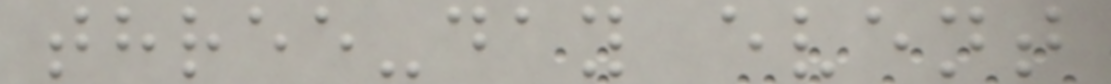three-day event
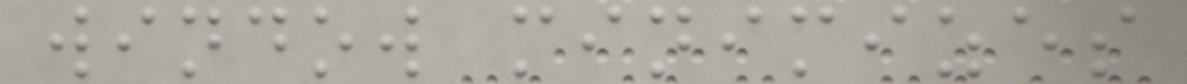window minimizes
